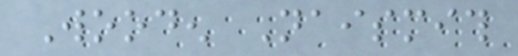Wooden Naismith
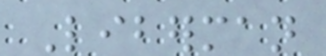Liberman
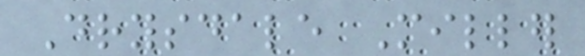Drysdale Miller
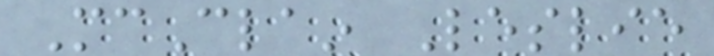McClain Leslie
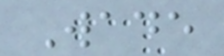Wade
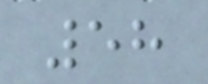58
